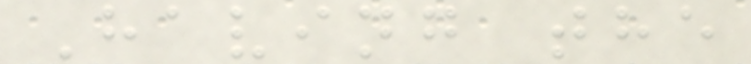Having the
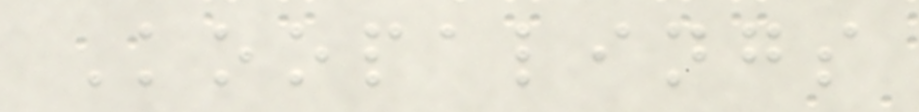Koopalings
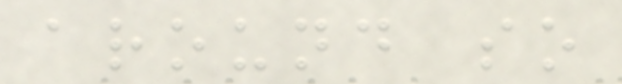around so
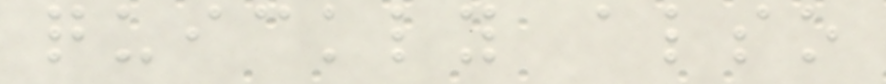quickly also
